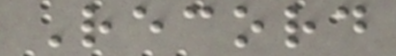Record
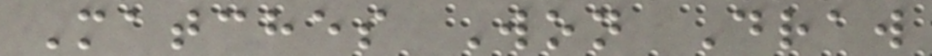Matches Won Draw
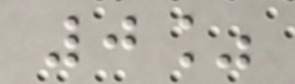0%
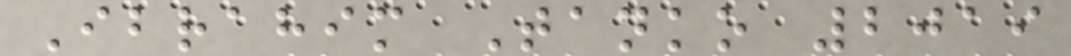Ibrahim Tanko 2019
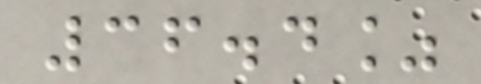36.4%
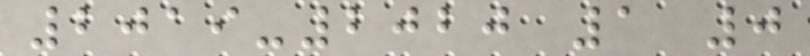2019-2020 1 0
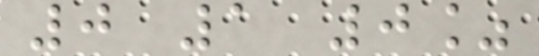0 1 0%
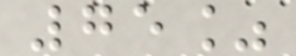75%
